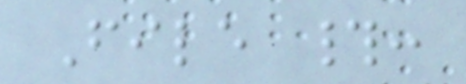File #:
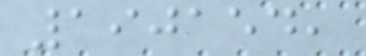190154,
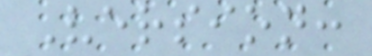Version:
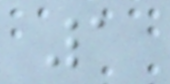1
